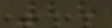28
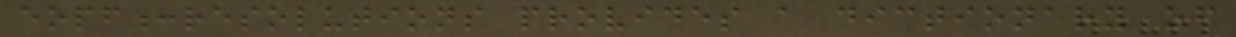eopf:resolutions provides a dictionary of
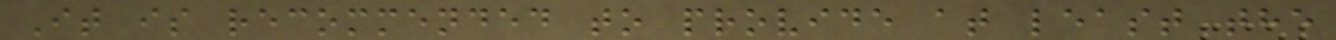It is recommended to provide at least the
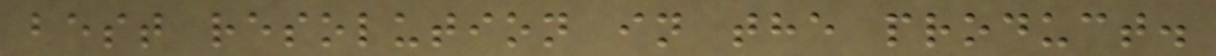best resolution in the product.
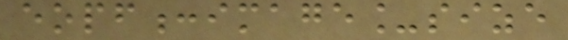eopf:image_size
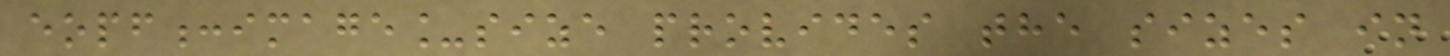eopf:image_size provides the sizes in
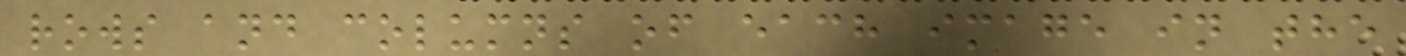rows and columns of each image in the
